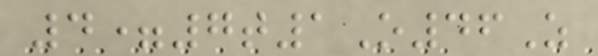4=7t1O46Z
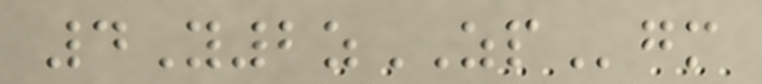4Y2zZPgm
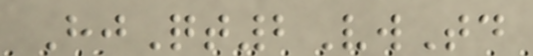HjQt2VwTd
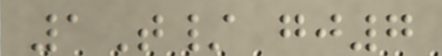1T/ gj7
